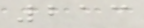213
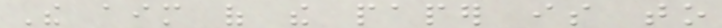The aim of the paper is to
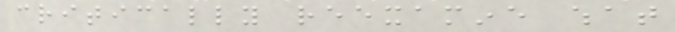critically reexamine what
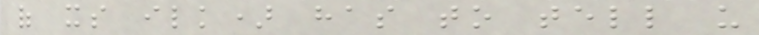of its ilk) has to tell us
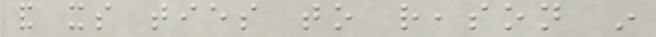and its ties to reason in
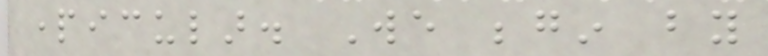particular. We begin by
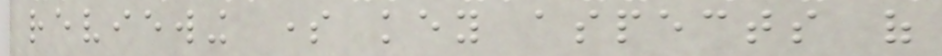reviewing some key aspects of
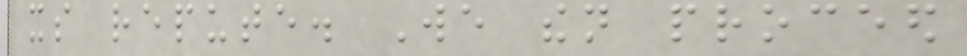its repute. We then proceed
